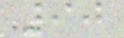90
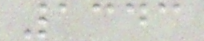1343
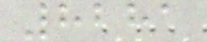8281
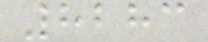8283
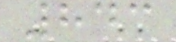843
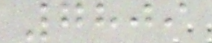7809
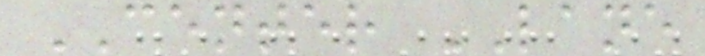CENTER LANE
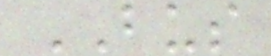BUS
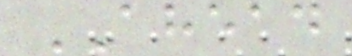AHEAD
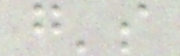g's
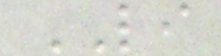LI
